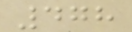478
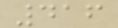416
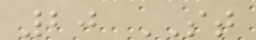20 ST
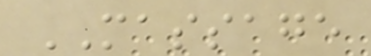MASSAGE
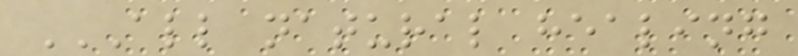ALL NATURAL HEALING
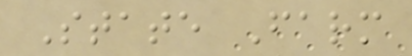State Farm
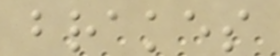brakes
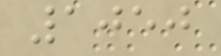1050
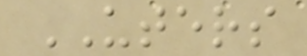UTERS
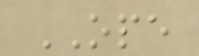OPE
